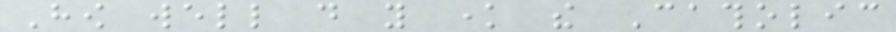How well do you know the Catholic
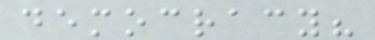democracy?
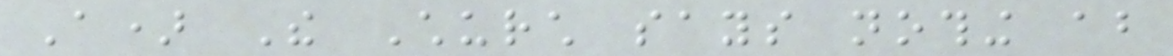A) The Church says nothing about
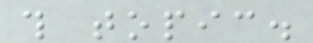this topic.
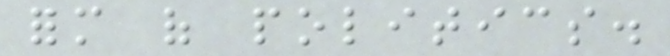form of politics.
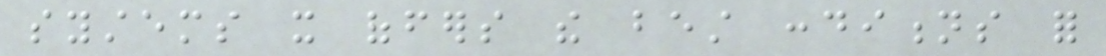systems it offers the best conditions for
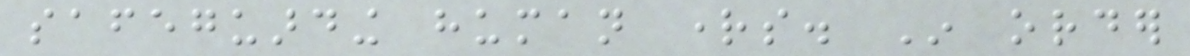safeguarding human rights. In order
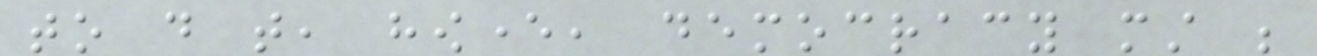to do that, however, democracy must be
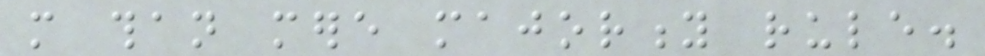more than mere majority rule.
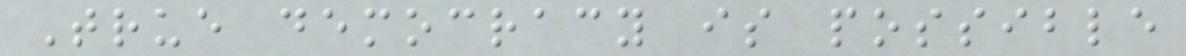True democracy is possible
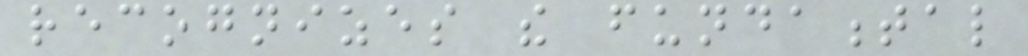recognizes the fundamental
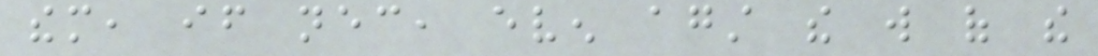them, if necessary, even against the will of the
